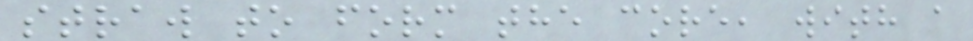straw to form the core, with a
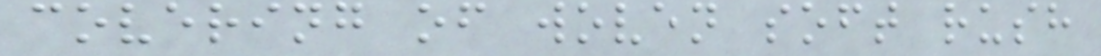covering of woven soft rush
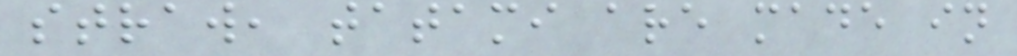straw, tatami are made in
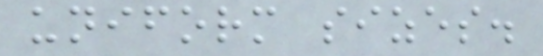uniform sizes.
